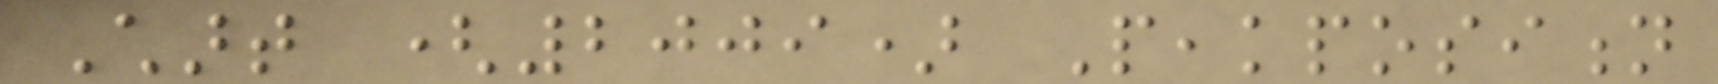Chart (2009) Peakposition
